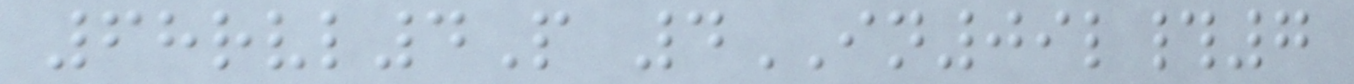68rvl4P 4IN09l#7
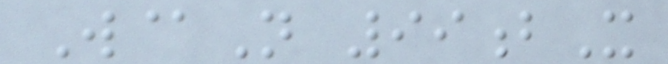W@N 99bX
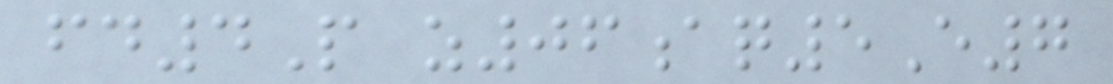fd4P z06aq5E7
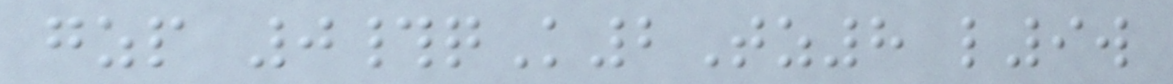gzp 0#qK2Tz8 l9w
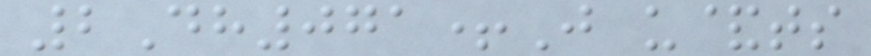2Dh071+J u&ts
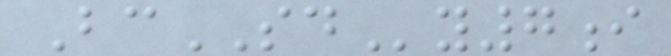BcSDy7i
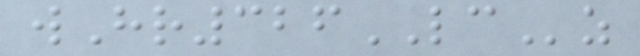wHr326LCz
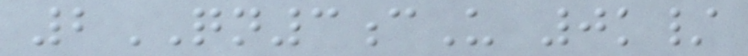2QN3cU 0k/
